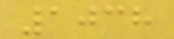1038
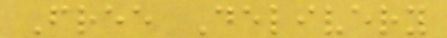Free Delivery
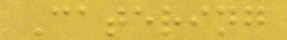Catering
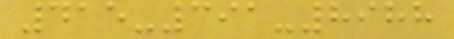415-391-8988
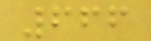666
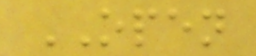OPEN
